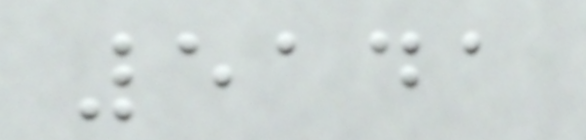5141
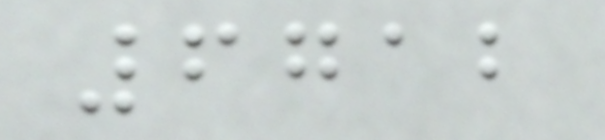6712
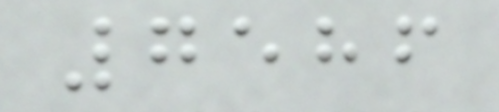7586
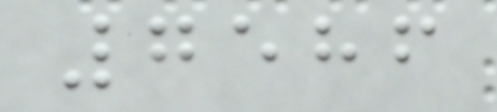7586
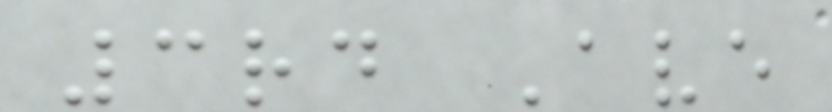3rd Ave
